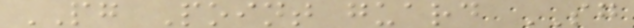PG Point guard SG
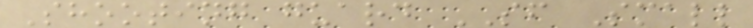Shooting guard SF Small
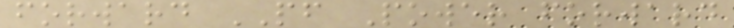forward PF Power forward
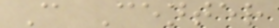C Center
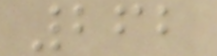262
